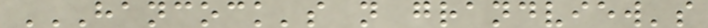HANCOCK'S N GRANDVIEW'S
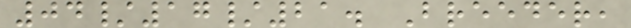04/17/21. Breeder,
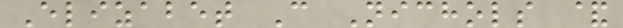Elizabet C Nichols &
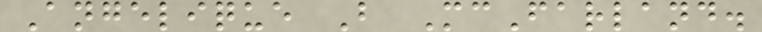Angelique B McFarland.
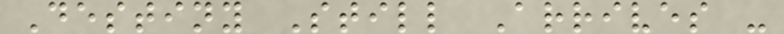Destiny Still Arrives -
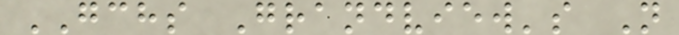GCHS Grandview's N
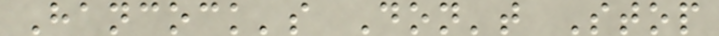Hancock's Don't Stop
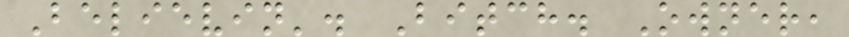Believin'. Bitch. Owner,
